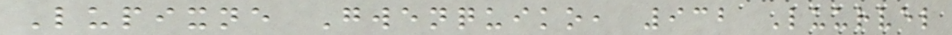Lupixne Gwenquiko, 932 Luurvel
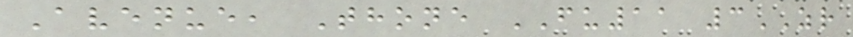Avenue, Thone FU11 3ZR
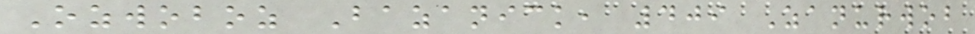Ozwoboz Bazanick, 409 Zanurwob
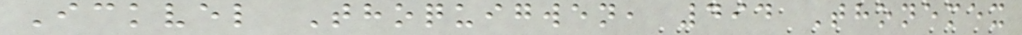Ickvel Thoquigwen, 494 Thonemex
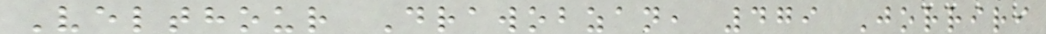Velthour Drawobzan, 479 Jorriri
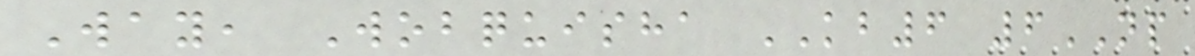Way, Wobquisha KB6 6NP
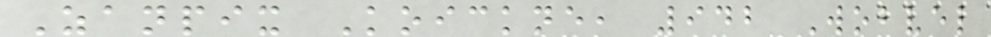Zanpix Koickne, 942 Wobvel
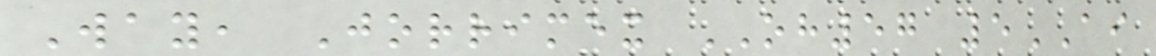Way, Jorrimex OH57 5AI
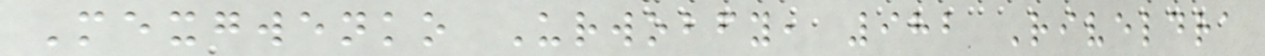Mexgwenko Urwobfy, 982 Riveldra
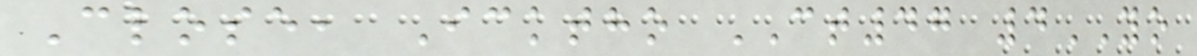Close, Icktho CT47 4YO
